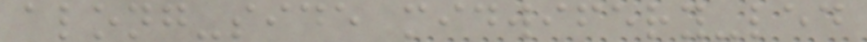along-side midwifery-led
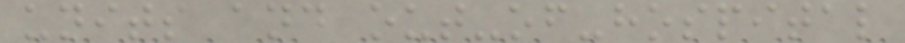units and out-of-hospital
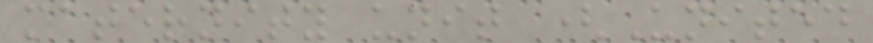maternity unit (United
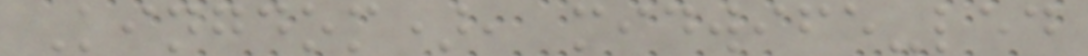Kingdom), midwife-led
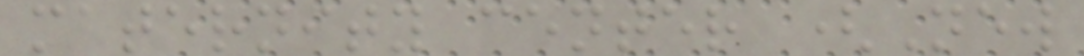maternity center (New
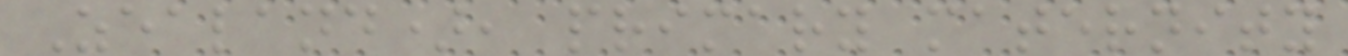Zealand), primary maternity
